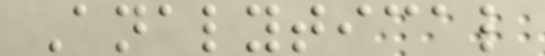Analytical
